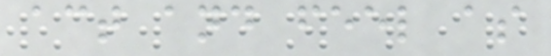act and feel as
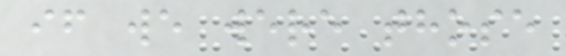if we were those
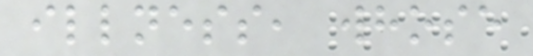illness, whose
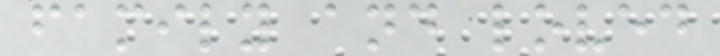family and loved
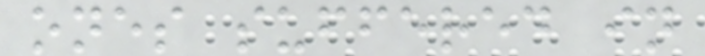ones suffered in
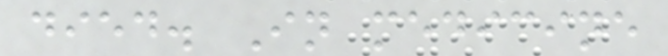died. In medicine
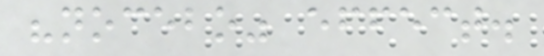"nocebo" effect.
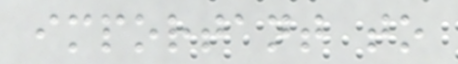important to
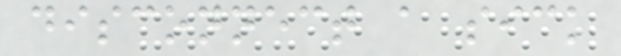disconnect a sick
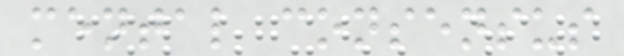mental consensus
